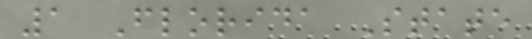1 Florida State
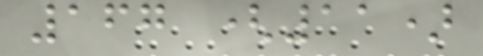167 (11)
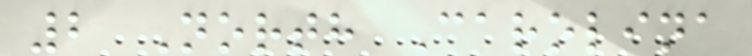2 North Carolina
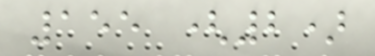155 (2)
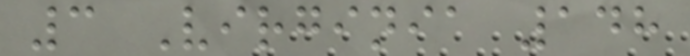3 Virginia 148
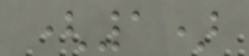(1)
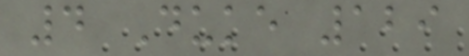4 Duke 129
